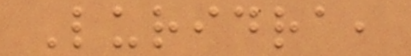Luridra,
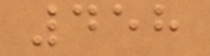458
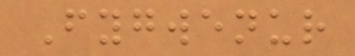Fygwenur
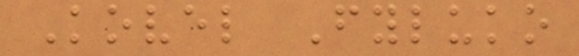Kovel Fyluko
